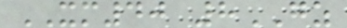XM40 8GZ
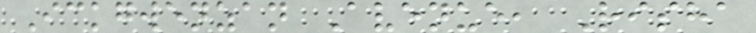Ickgwenzan Avenue, Risha
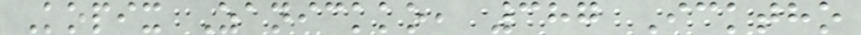Kopix Zanickko, 387 Icktho
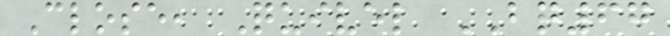Close, Quivel BQ67
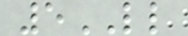5LL
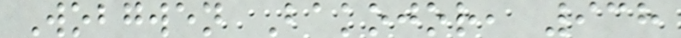Wobgwen Bakojor, 938
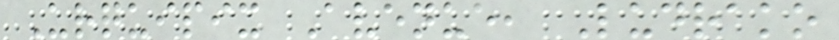Urquipix Avenue, Ludrako
